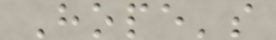Hope's
